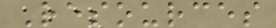Resources
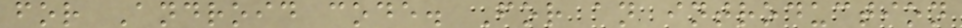for Android code. For an introduction
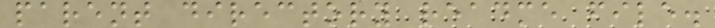parent directory readme file.
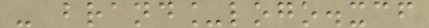- brand_logo.xcf
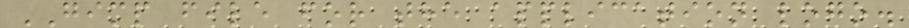GIMP file for the application logo.
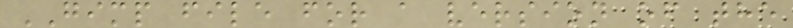GIMP file for a version of the
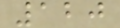120
